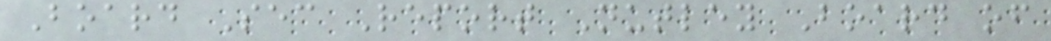Board Sec Report Nutley Board of
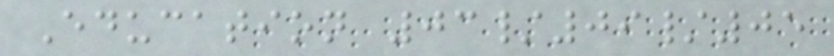Education 03/09/05
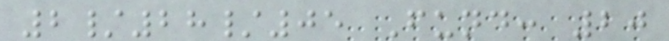2/28/05 Fund: 20
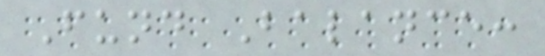Fund Balance:
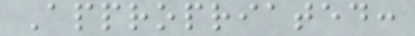Appropriated:
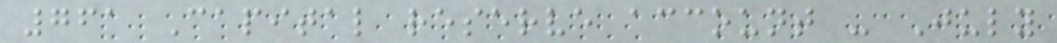761 Capital reserve account - July
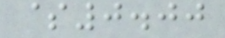$0.00
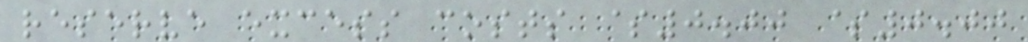reserve excess costs $0.00 $0.00
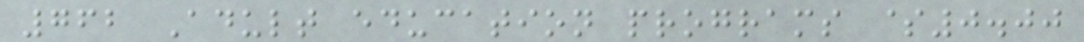762 Adult education programs $0.00
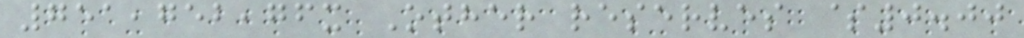751,752,76x Other reserves $0.00
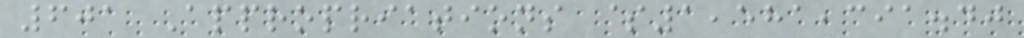601 Appropriations $1,581,391.40
